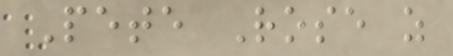Pete Rose as
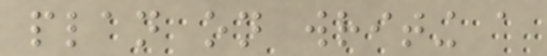plan on writing a
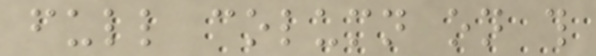full column on this
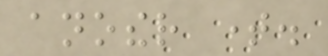another time.
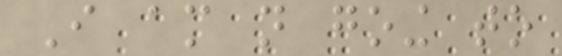I am not going to
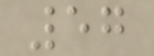57
